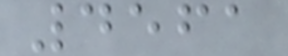4561
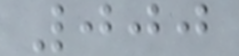000
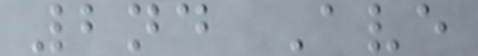2nd Ave
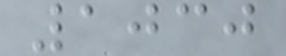1030
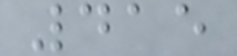415
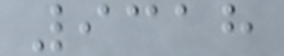9318
